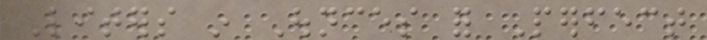Liters in Ounces for Perfect
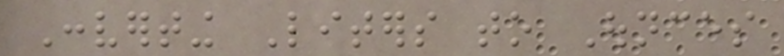Converting Liters to Ounces
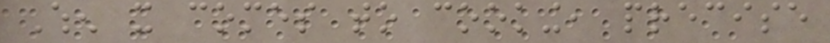When it comes to cooking, precise
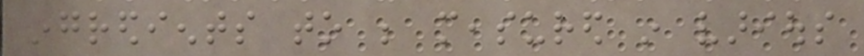ingredients to be measured in various
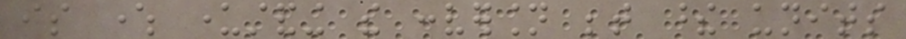is where understanding the conversion between these units
